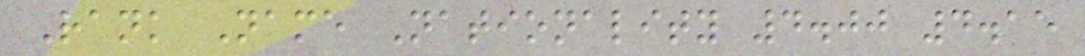Rank Name Nationality 4.00 4.15
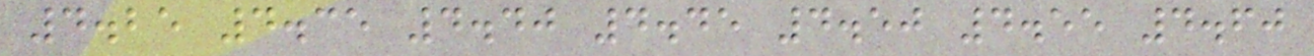4.25 4.35 4.40 4.45 4.50 4.55 4.60
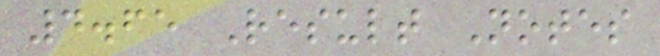4.65 Result Notes
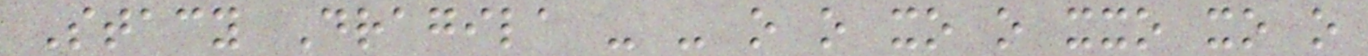Stacy Dragila - - o o xo o xxo xo o
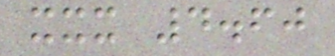xxx 4.60
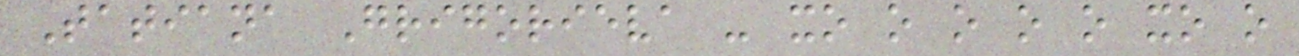Tatiana Grigorieva - xo o o o o xo o
